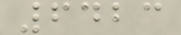6423
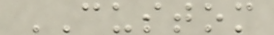CUSTOM
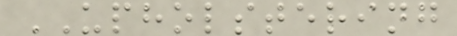UPHOLSTERING
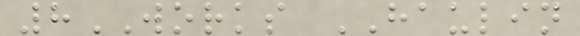8WORKS HAULIN
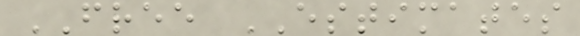FREE ESTIMATES
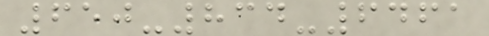650-834-6461
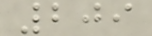209
